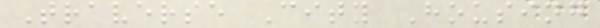Traverse City Housing
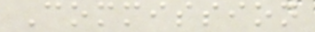Commission
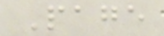Page
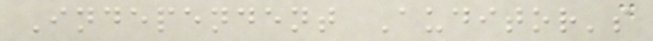Independent Auditor's
